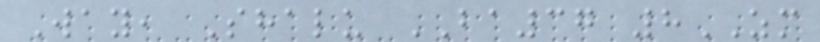Way, Shalu BA37 8ZM
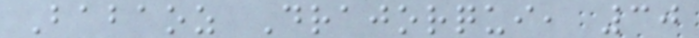Babaoz Drajorqui, 30
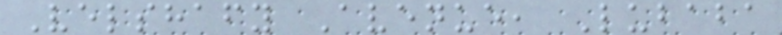Velshafy Avenue, Lubaba
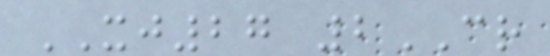XJ27 2CR
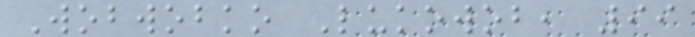Wobwobko Lukowob, 99
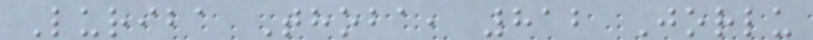Luriba Thoba, 812 Jorlu
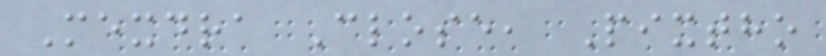Mexdra Close, Pixtho
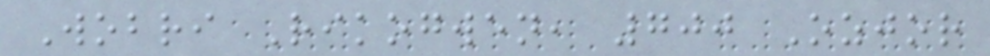Wobri Rikogwen, 700 Ozjor
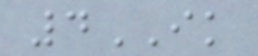4IK
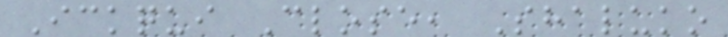Ickqui Close, Shaluko
